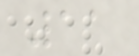11
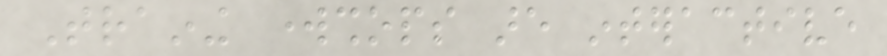Training workshops are interactive
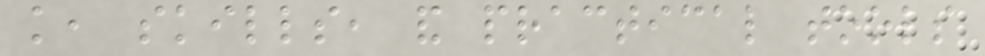knowledge, skills, and practical tools
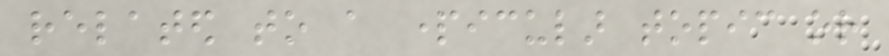related to a particular topic or
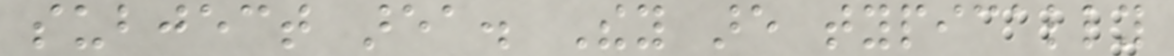subject area. They are typically
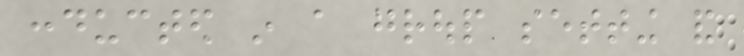conducted in a group setting and
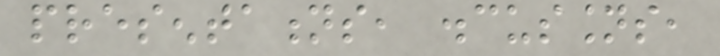presentations, discussions,
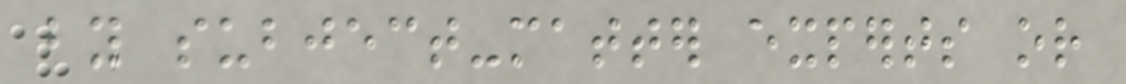by subject-matter experts or
